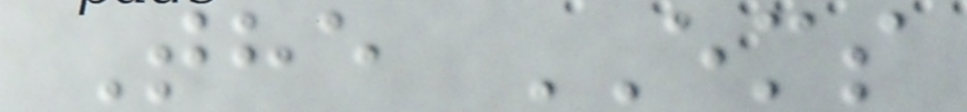The EMS
